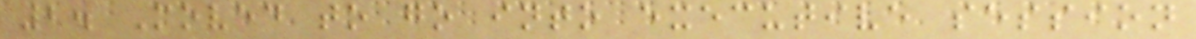2. Moved to go into executive session
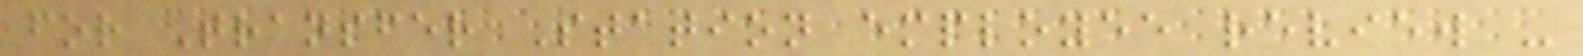for Transfer Station employee review -
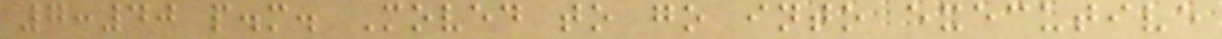7:40 p.m. Moved to go into executive
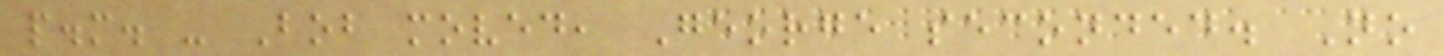p.m. - Bob moved, George seconded. No
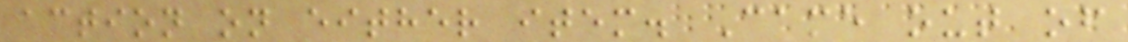action on either item. Came out of
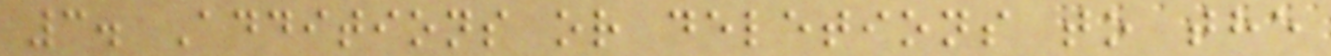3. Additions or deletions to the
